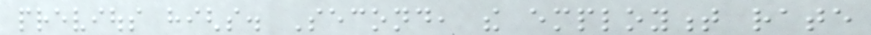previous highs. Second, the employment rate
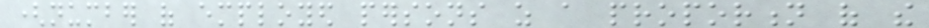(number of employed persons as a proportion of the
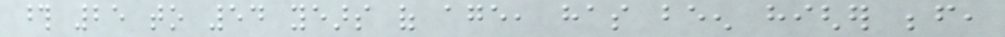those 25 to 54 years of age, has been higher before,
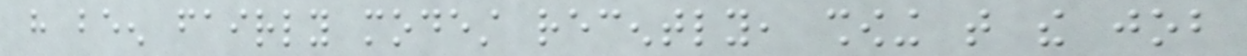have been fairly modest recently, showing that the job
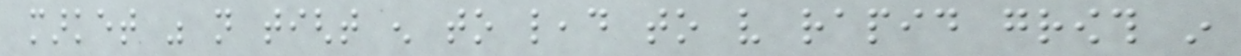market was not tight enough to lead to very rapid growth in
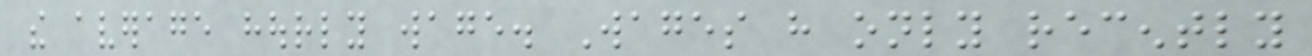the average hourly wage. Wages have only recently
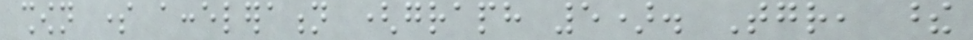shown some acceleration (graph 5). Together, these
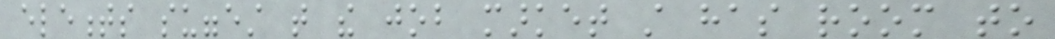elements suggest that the job market still has room to
